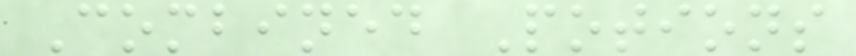Combined Potions
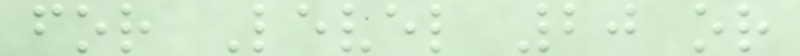for Level 20 or
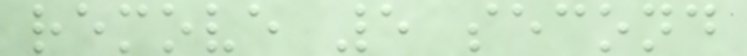remove 5 second
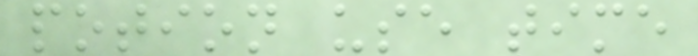potion use time
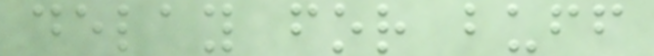delay for buff
